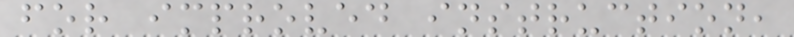for improved instruction,
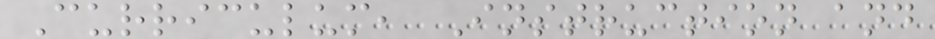Curriculum, Instruction and
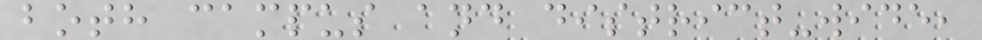both campus and district-wide,
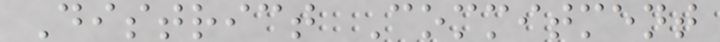District Commitment
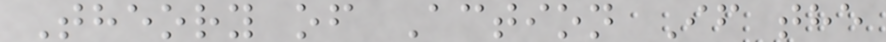Theory of Action If the
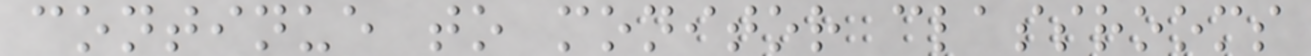continue to monitor classrooms
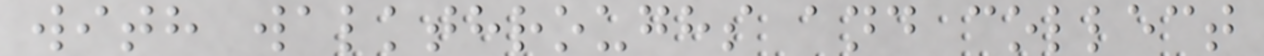with walkthroughs and collect
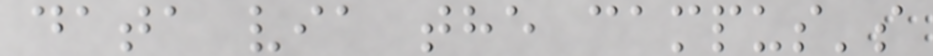data via the campus's
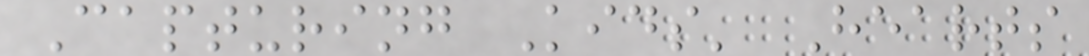Capturing Kids' Hearts
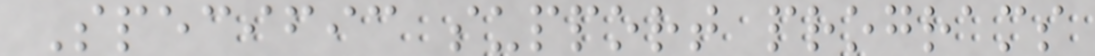Specific support programs
